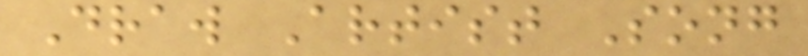Draw Artist Song
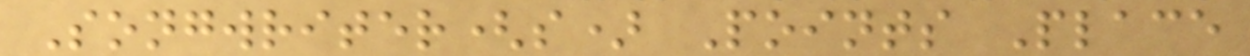Songwriter(s) Points Place
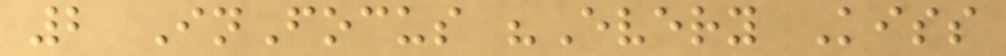2 InFocus "Every Kiss
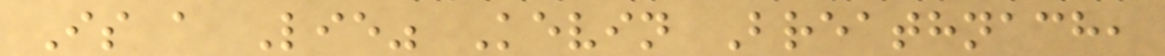Is a Lie" Kevin Breathnach,
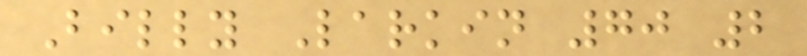Billy Larkin 70 2
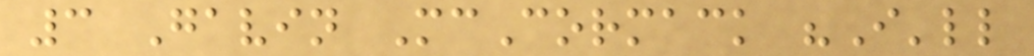3 Gavin McCormack "I'll
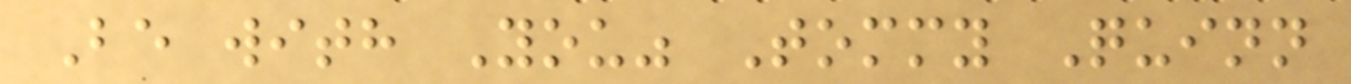Be with You" Tommy Quinn
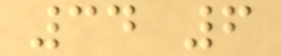34 6
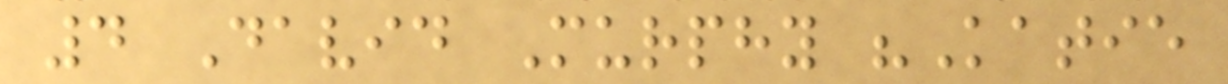4 David Murphy "Katie
